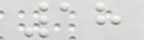18
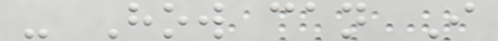- How can I
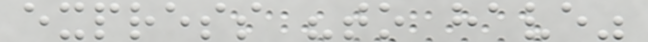express "to have"
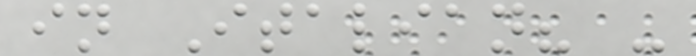in Italian? -
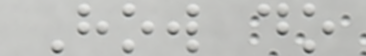How do
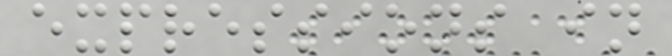expressions in
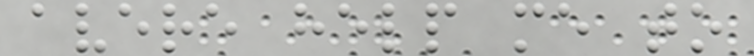avere help me to
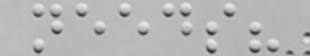needs?
